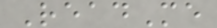ReadMe
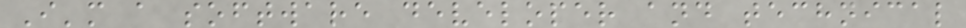I'm a software developer and technical
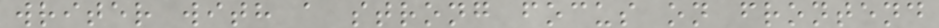writer with a strong focus on frontend
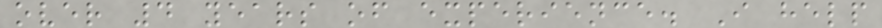over 4 years of experience. I help
